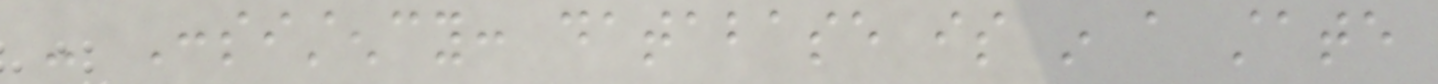- Consistency: database is in a state
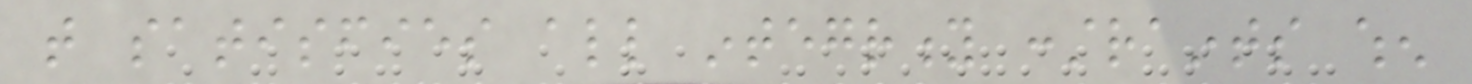that satisfies all integrity constraints when
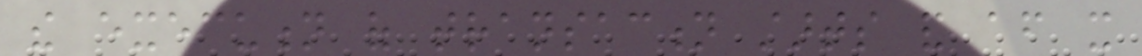the execution of transaction starts and after it
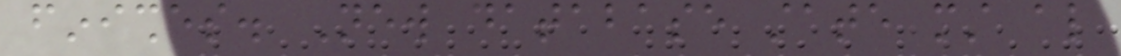finishes. New database state must also
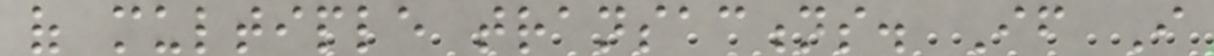of multiple transactions. If I
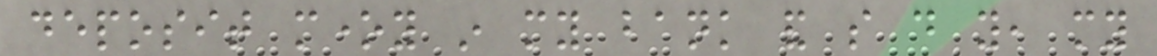deposit money in my bank and so do you, my
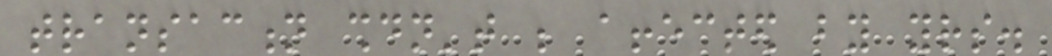transaction shouldn't be affected by yours.
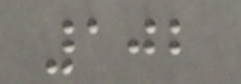102
